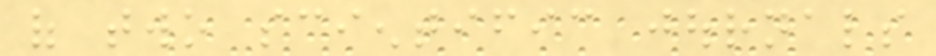of two scientific journals
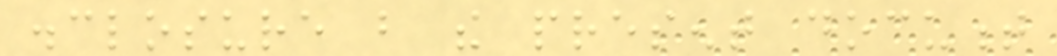disclosure but the present document
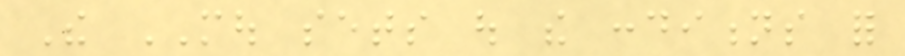The MOU sets out the conditions for
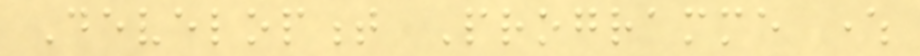Development Programme where
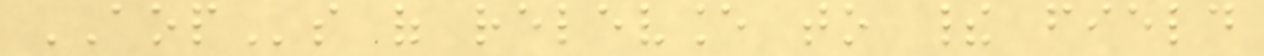AOPs of relevance to their field
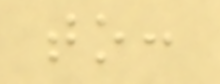to:
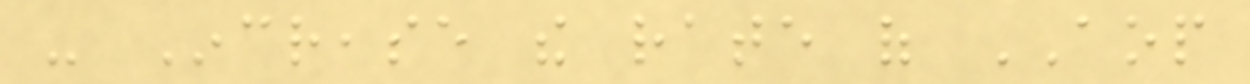- Increase the rate of AOP
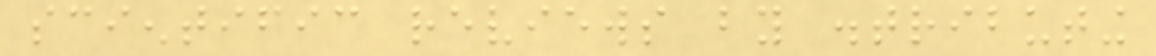scientific reviews by distributing
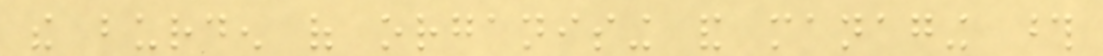the burden of organising and managing those
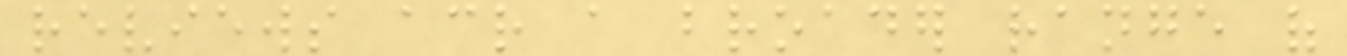reviews across a broader range of
